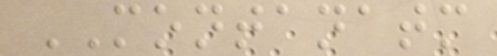MONTANATM
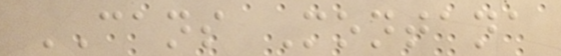CANS Montana
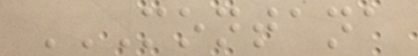MONTANA
